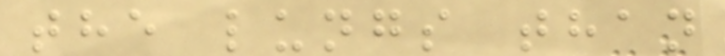the lungs than
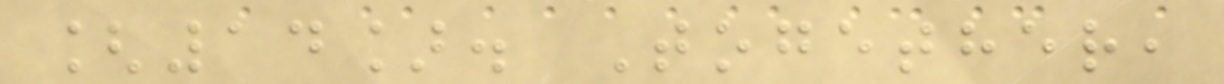[14]. Together,
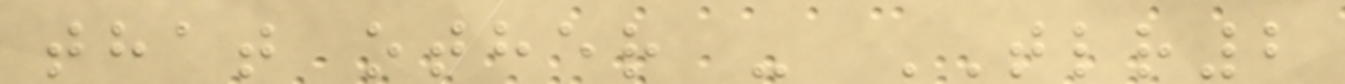that other - TLR2
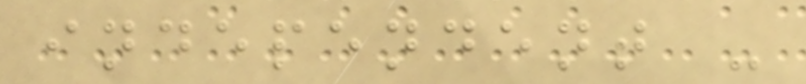independent -
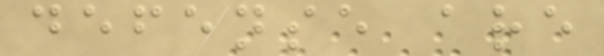defense are
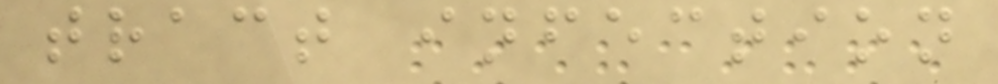tract infection
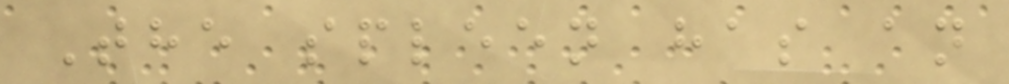The spleen has an
